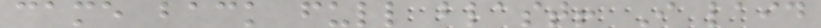came back full blast! I laid
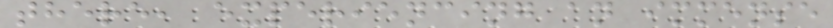there, experiencing an immense
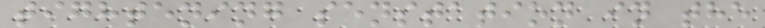tightening senstation in the
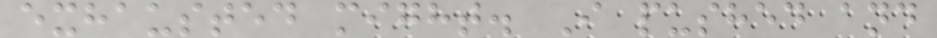exhausted might. I pushed and
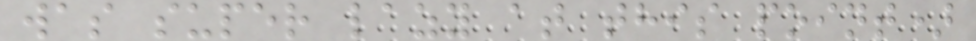was super lazy at this point)
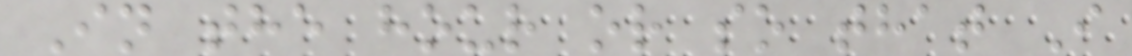In the hour or so that I
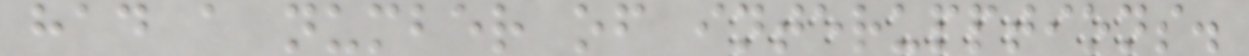had a number of interupptions.
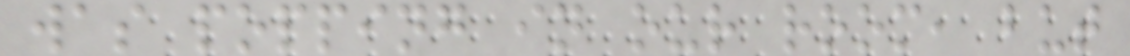was popping in our room, but
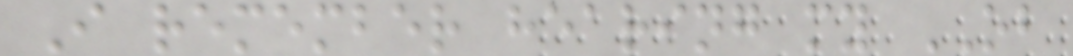I remember hearing my OB
